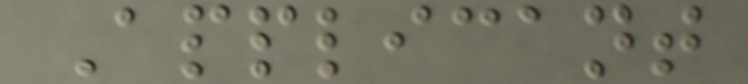Applicant
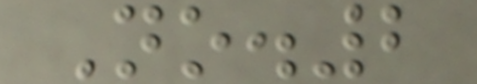No.2
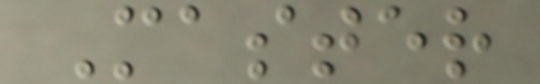Master
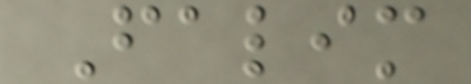Falim
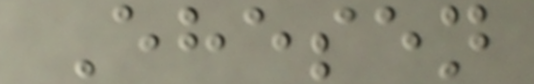Ehesen
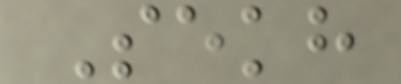Sekh
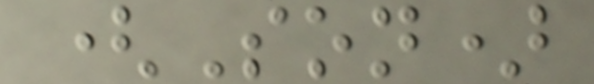(Son)
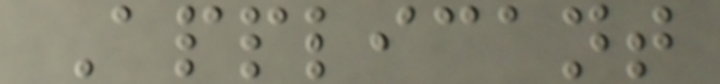Applicant
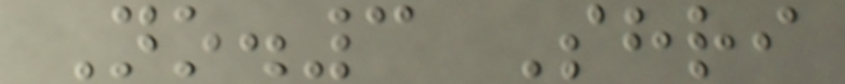No.3 Shri
